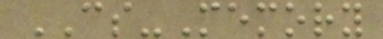CS-Memory
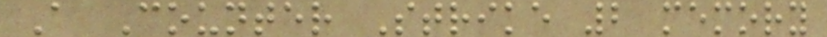A Counter Strike 2 memory
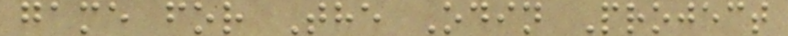game for The Odin Project
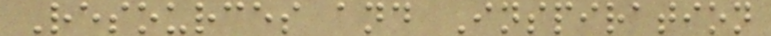Resources and Inspiration
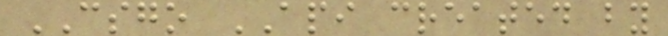CSGO API created by
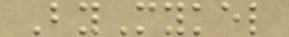ByMykel
